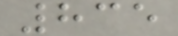835
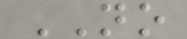NO
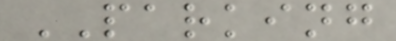PARKING
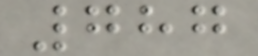787
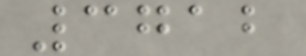3712
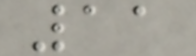11
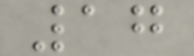17
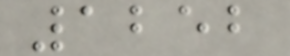1252
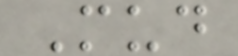Mud
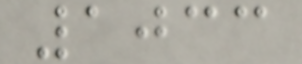1033
